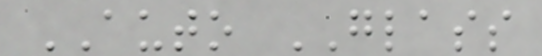AUTO GLASS
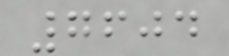7604
